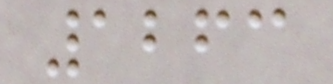1263
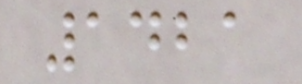1421
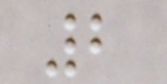2
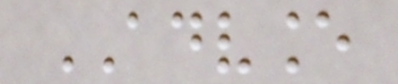ADVANCE
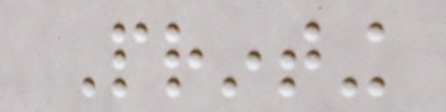Printing
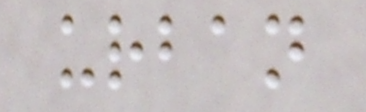urban
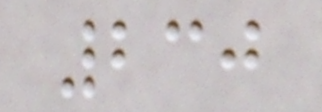230
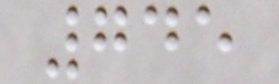745
